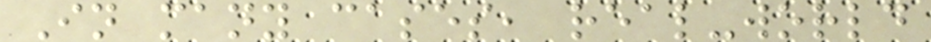In many cases, real-world
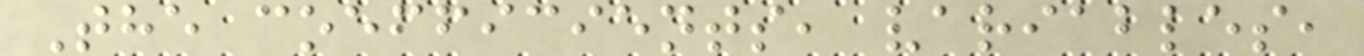The coefficients, variables,
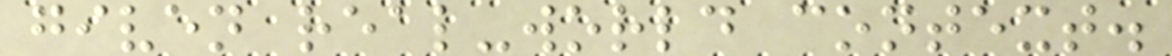given real-world context.
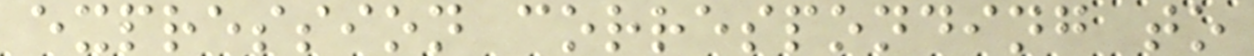expression corresponding to
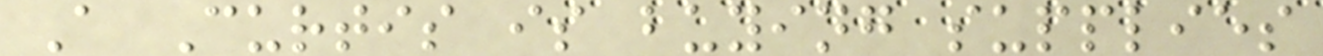A Curtis is buying supplies
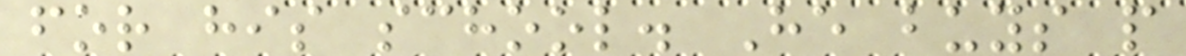for his school. He buys p
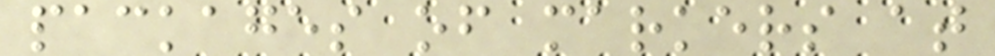packages of markers at
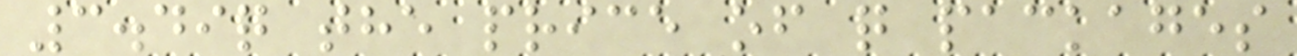3.49q the price of q packages
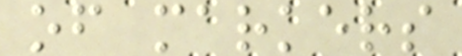of markers
